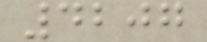4207
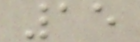15
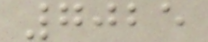7025
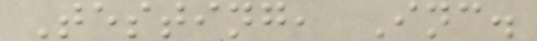Testing, Inc.
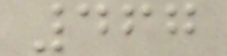467
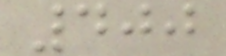400
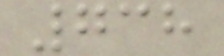738
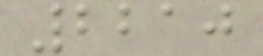2210
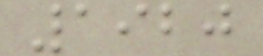1920
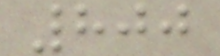800
